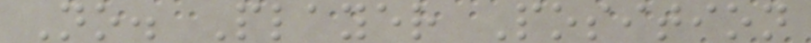No. Player Position
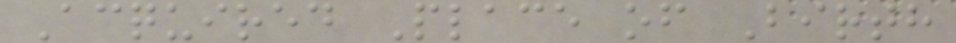Acquired Place of Birth
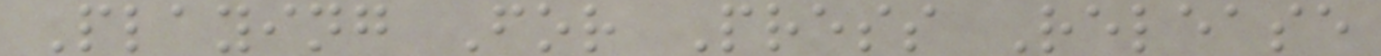Playing For Press Release
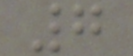7
